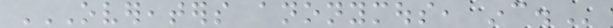OVEREATERS ANONYMOUS, INC.
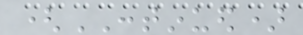(CONTINUED)
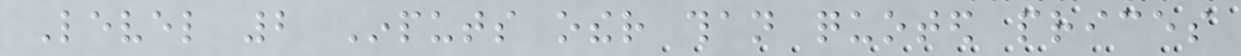Level 2 Inputs other than quoted prices
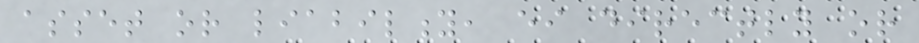asset or liability, either directly or
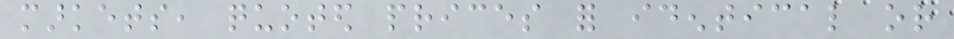markets, quoted prices for identical or
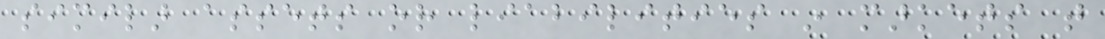similar assets or liabilities in markets that
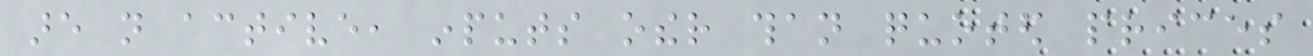are not active, inputs other than quoted prices
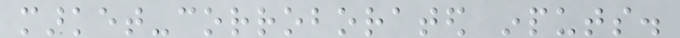market-corroborated inputs.
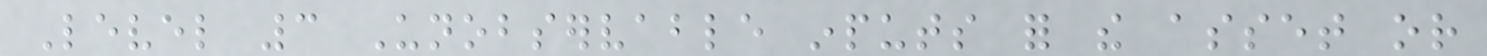Level 3 Unobservable inputs for the asset or
